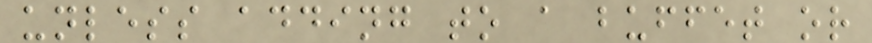unless adding to a buffet or
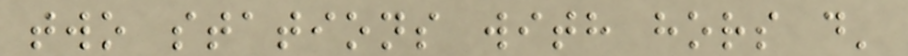two stations with hors d'
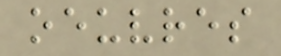oeuvres
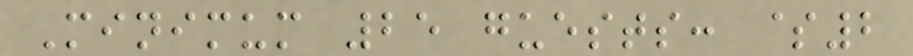Minimum 25 guests: $2
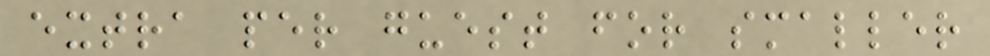extra per guest for smaller
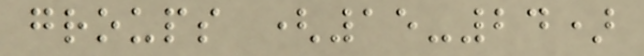groups (15-24)
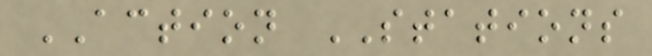ACTION STATIONS
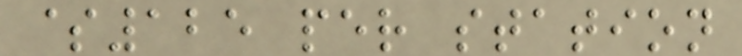$125 per station
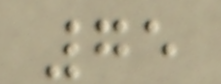75
